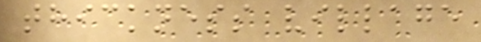thickness village
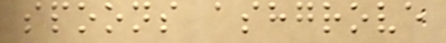spoons ashgrove
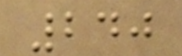240
